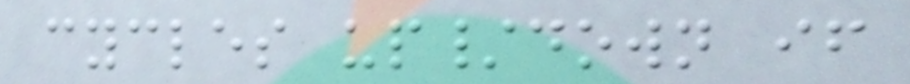cycles up/down if
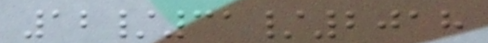12/31/2018
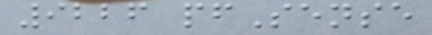9226 pfSense
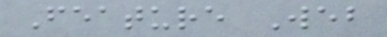Feature Web
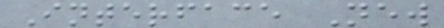Interface New
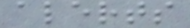alerts
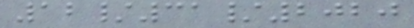12/31/2020
